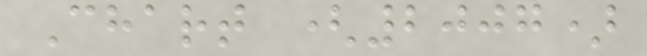Chart (2007)
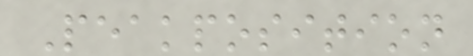Peakposition
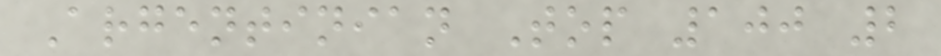Argentinian Top 100 2
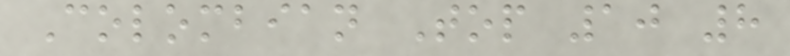Colombian Top 10 8
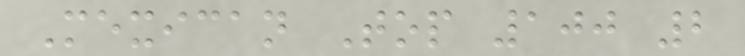Mexican Top 100 2
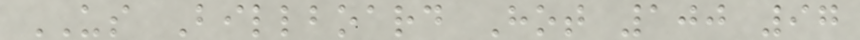US Billboard Hot 100 97
